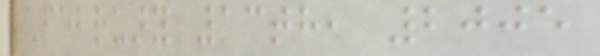February 13th, 2005
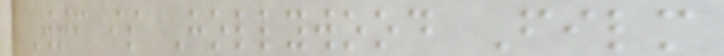Wtf is Hollywood Film
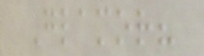Glamor?
